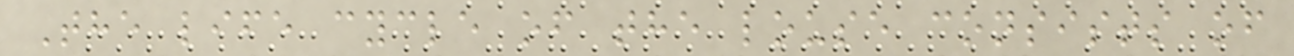The life cycle of the louse consists of
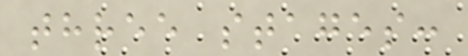three stages:
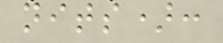nits):
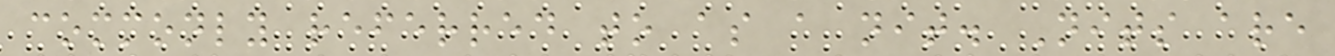commonly referred to as a nit. Nits are
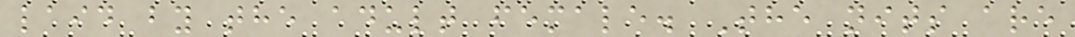laid by the adult female. The nits are
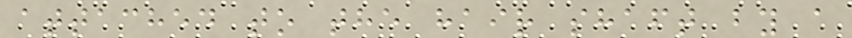attached to the hair shaft by a
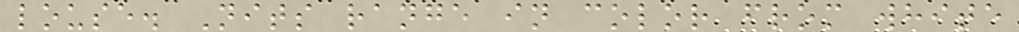louse. Nits range in color from white
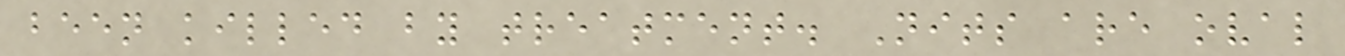been killed by treatment. Nits are oval
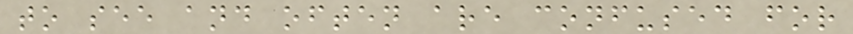to see and often are confused for
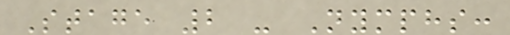Stage 2 - Nymphs:
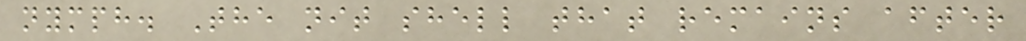nymph. The nit shell that remains after
